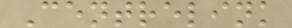Centrelink
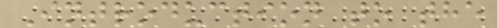Introduction to the
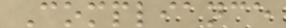Compliance
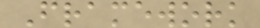Framework
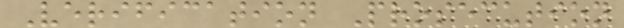Verification Prosecution
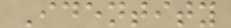Identity
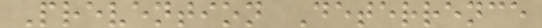Prevention Deterrence
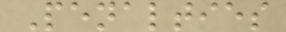Penalties
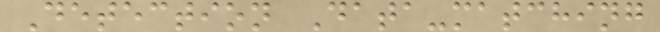Detection Data-matching
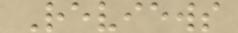Reviews
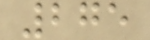275
